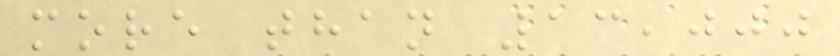more than 13,000
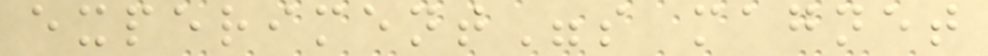experiment"s magnet
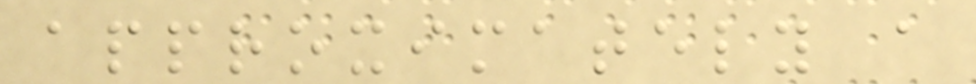approximately a
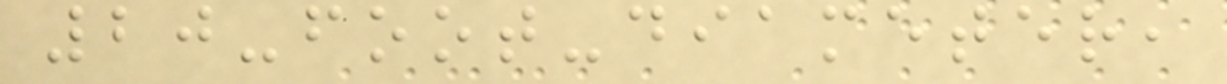20-foot-diameter,
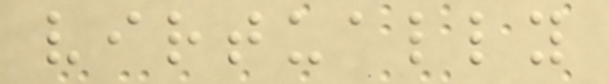virtually
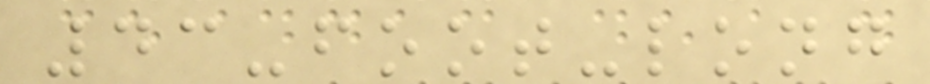43-foot-long
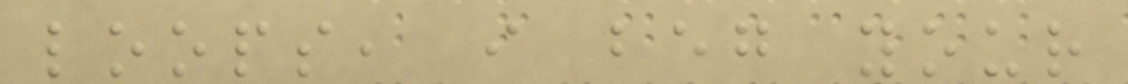loops, i beg your
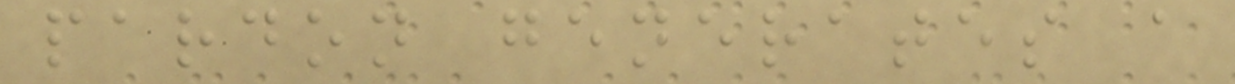pardon generates a
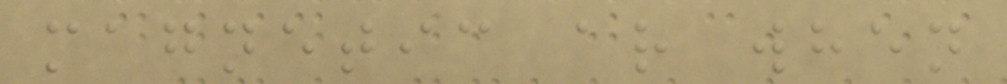magnetic ar when
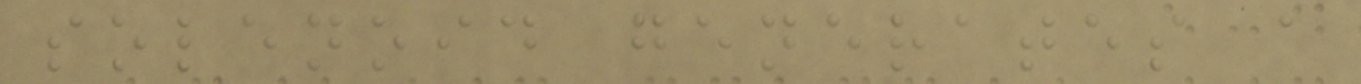solenoid generates a
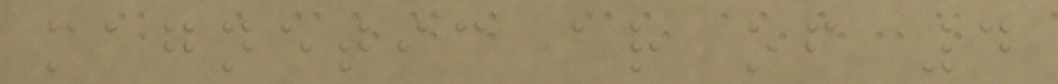magnetic ar of 4
